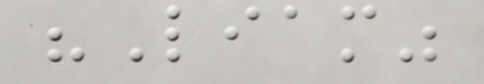"Liam"
